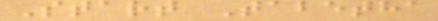Start Tabetha
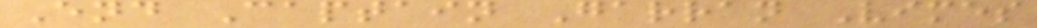End Captain Garran Vimes
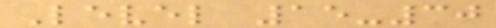Level 15-30
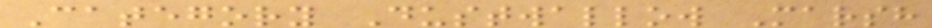Category Dustwallow Marsh
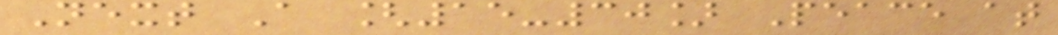Next A [15-30] Peace at
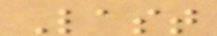Last
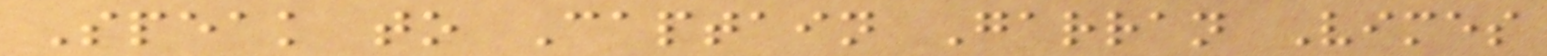Speak to Captain Garran Vimes
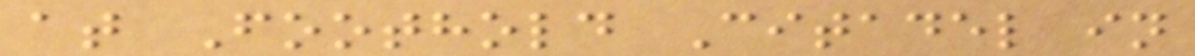at Foothold Citadel in
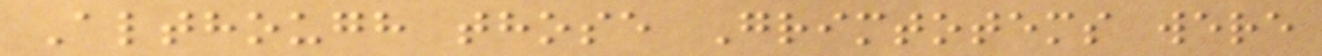Although those Grimtotems were
